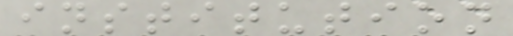institution
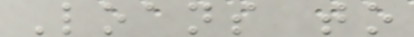Loans to
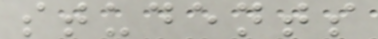students
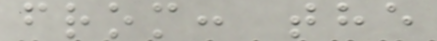from: the
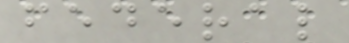federal
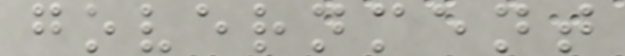government
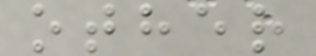other
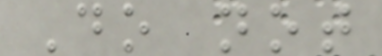Do not
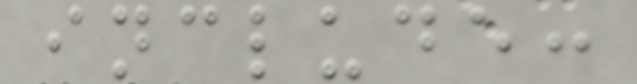include:
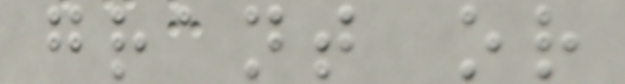grant or
